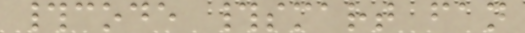#code #smart fan
